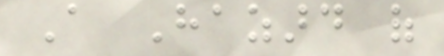A Hazard of
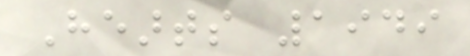Hearts 1949
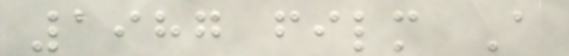1987 film A
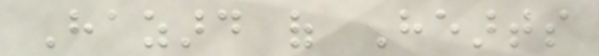Hazard of Hearts
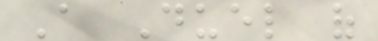A Duel of
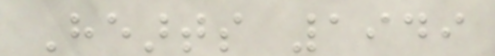Hearts 1949
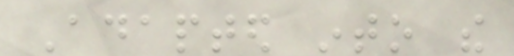Adapted into the
